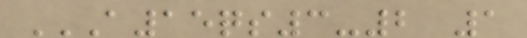A15QS3-2 1
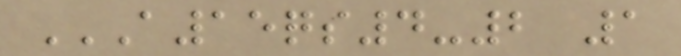A15QS4-2 1
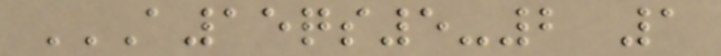A15QS5-2 1
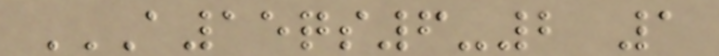A15QS6-2 1
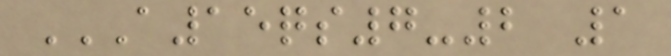A15QS7-2 1
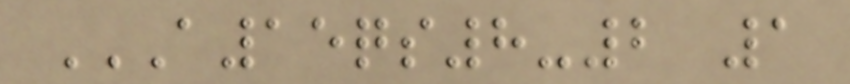A15QS8-2 1
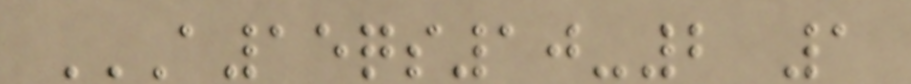A15QS10-2 1
